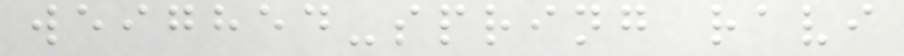weighed-spring ravi
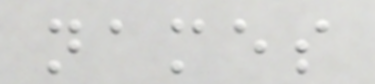names
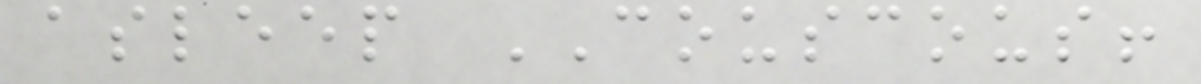asleep COUSCOUS!
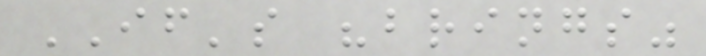IF's "brings"
